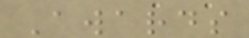Awards
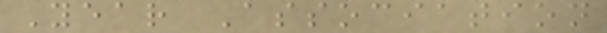Year Association
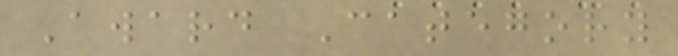Award Category
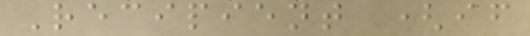Recipient (if
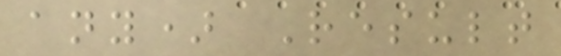any) Result
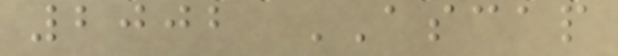2002 ASCAP
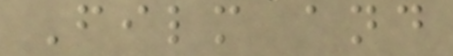Film and
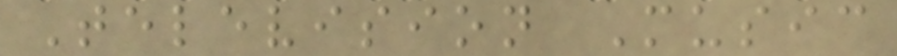Television Music
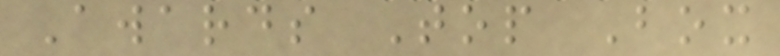Awards Top Box
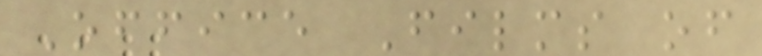Office Films of
